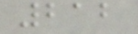212
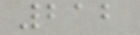212
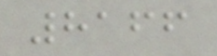8166
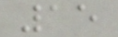15
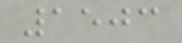1503
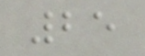25
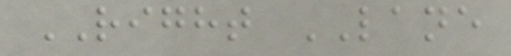RIGHT LANE
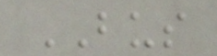BUS
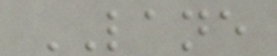LANE
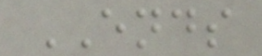ENDS
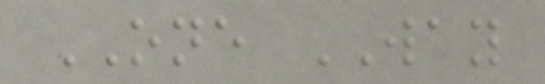ONE WAY
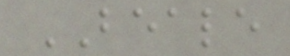BEALE
